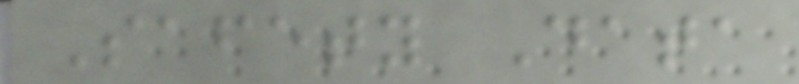Safety Data
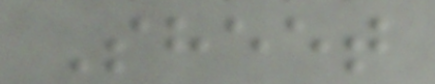Sheet
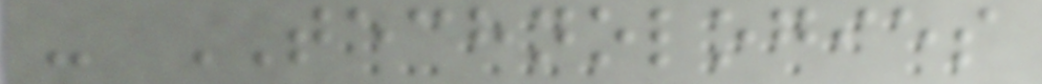- TECHNOLOGIES
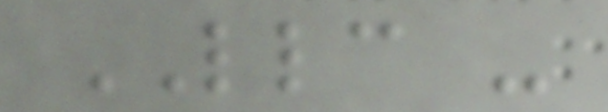LLC -
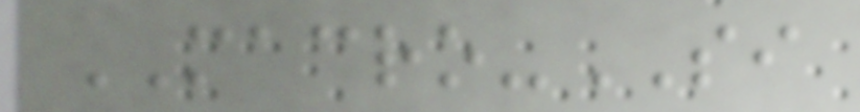MACRO-SI
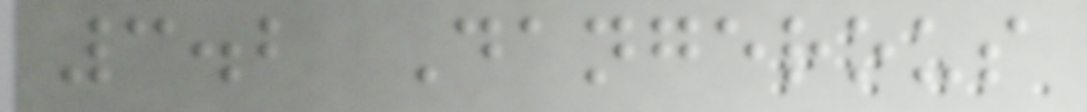3.2 Dangerous
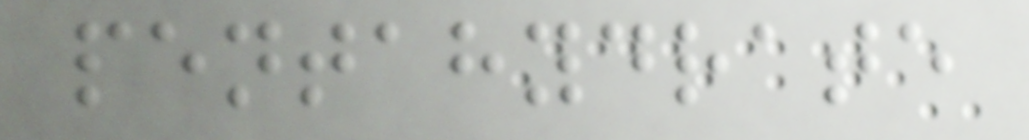pentahydrate
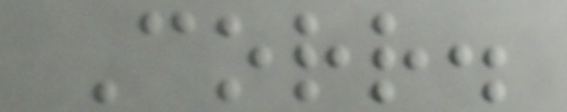Corr.
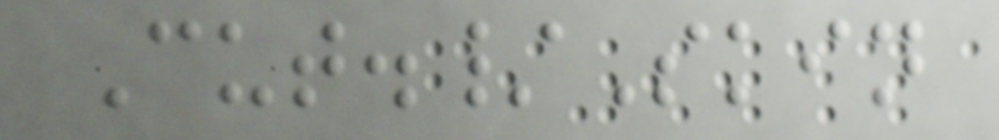Cut./Skin
